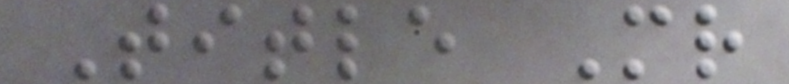Title Mr
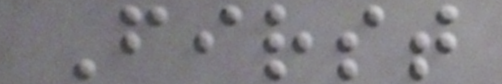First
